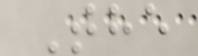The
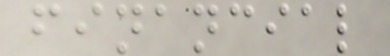financial
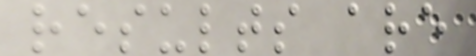results are
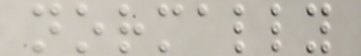normally
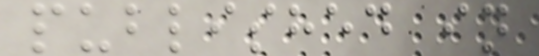published in
